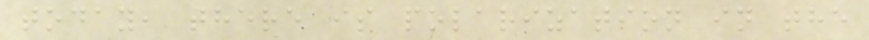today, there is polarization in the
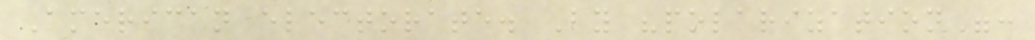American electorate. By "polarization":
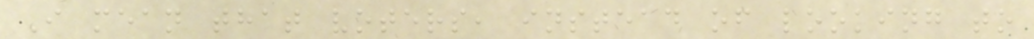I mean that voters, instead of looking to
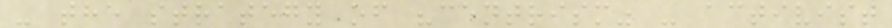- the strategy of "centrism" - activist
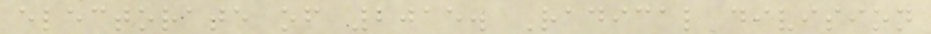electorate of 2015. Radical division
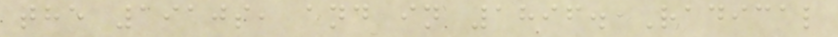the 1910s, and in 1896. Radical
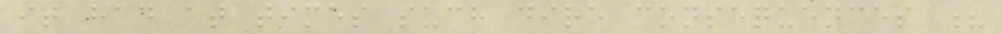it had at times such dire consequences ?
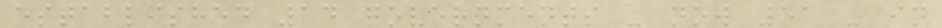established 14 governments - now 51 - in
